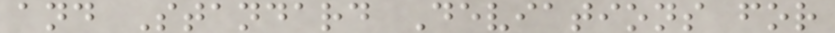and Standard Deviations for
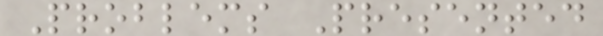Problems Presented
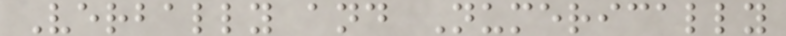Verbally and Numerically
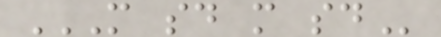M SD M SD
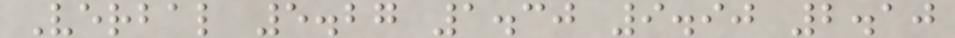Verbal 5.27 1.30 9.90 2.10
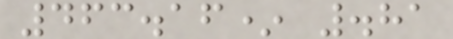463.16* .81
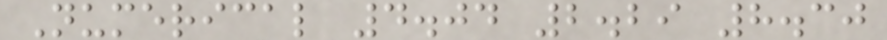Numerical 4.04 2.29 8.30
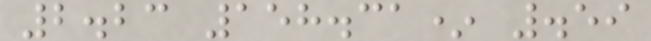2.23 158.31* .59
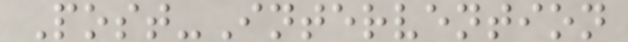Post-Intervention
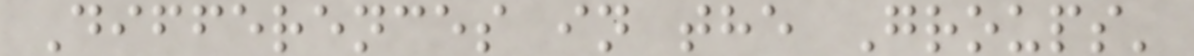Differences in the Groups'
